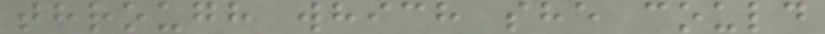through which she could
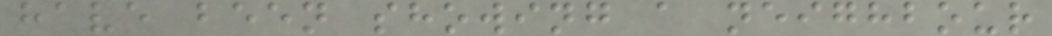have been showing a neighbour
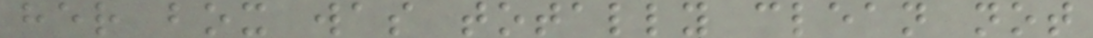her box was totally clean not
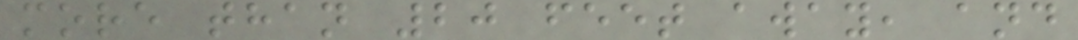more than 20 feet away, and
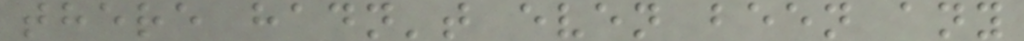there hadn't even been any
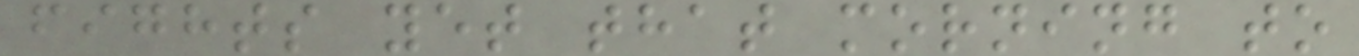fights yet that morning to
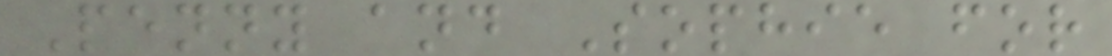Penny and Sophie for
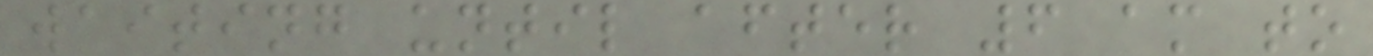waiting until after 6 am to
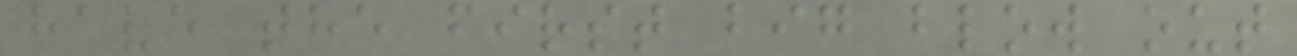have the first big blow out
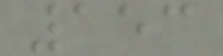153
